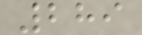289
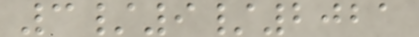3/9/2021
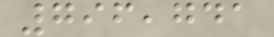796,741
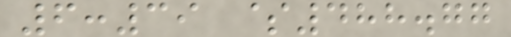6:39 $488.77
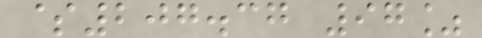$207.37 97%
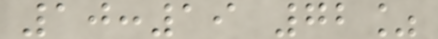10:19 72%
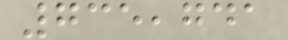735,741
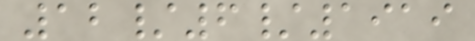12/6/1919
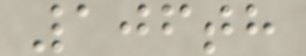106th
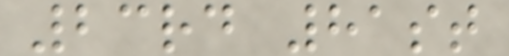23rd 81st
